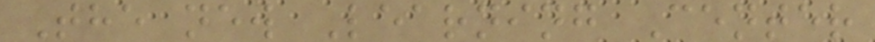The new Learning Center
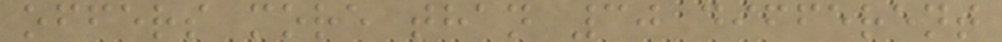offers more than 30 different
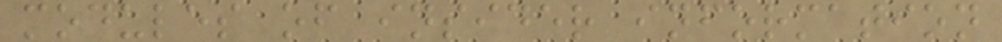modules of insider information
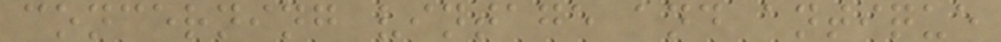concerning vintage and antique
